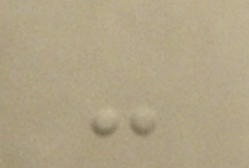-
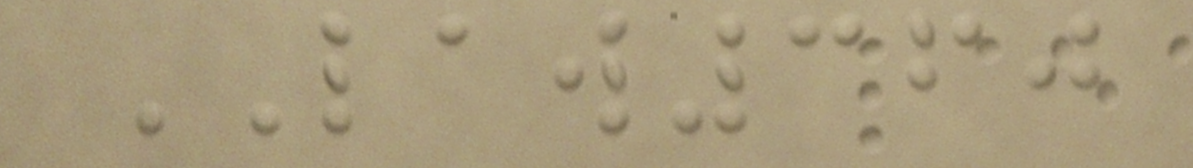LAW360
